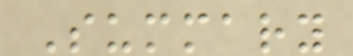Summary
